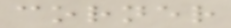corner
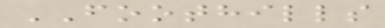FOOTHILLS
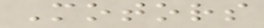Motors
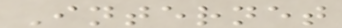Internet
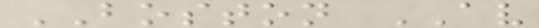BOSTON AV
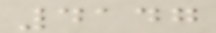4147
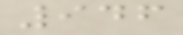946
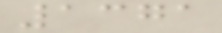1371
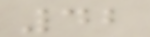42
